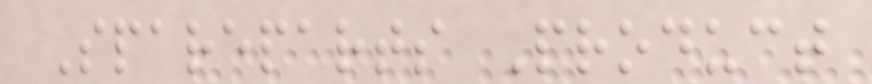Spareparts Product
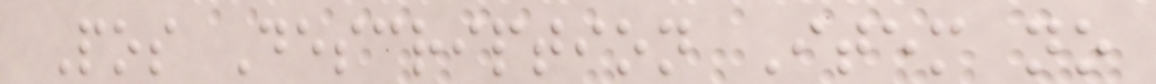Pos Description Item no
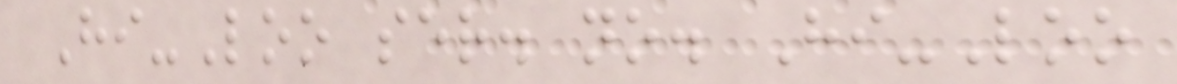Hi-Loo ser. no. Hi-Loo
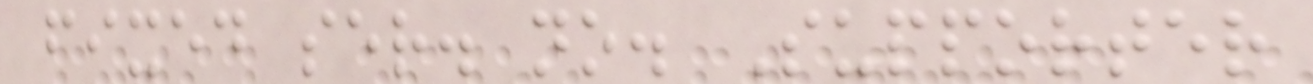fixed ser. no. Supporter
